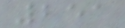251
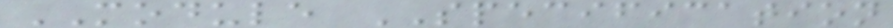MODULE SPECIFICATION
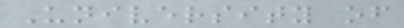University of
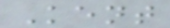Kent
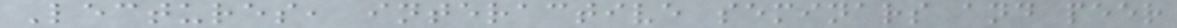Lectures, interactive seminars and peer
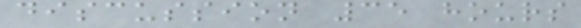discussion 35 hours
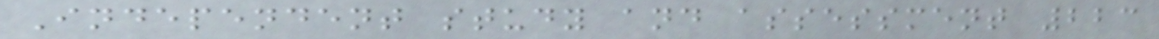Independent study and assessment 223
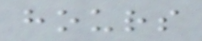hours
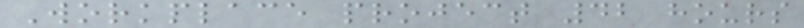Workplace project 42 hours
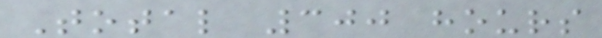Total 300 hours
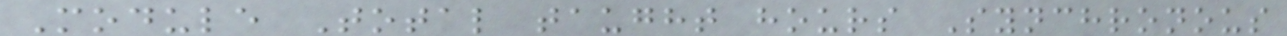Module Total taught hours Synchronous
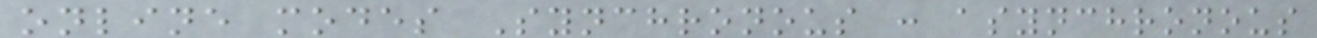online modes Synchronous : asynchronous
